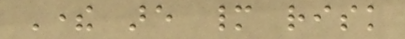There are many risk
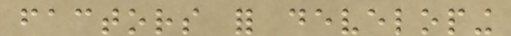factors for developing
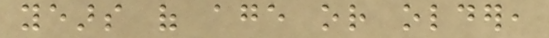years of age or older,
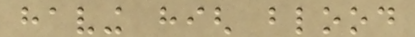having high blood
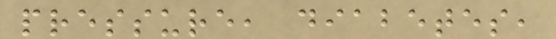pressure, diabetes,
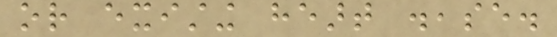or existing heart disease.
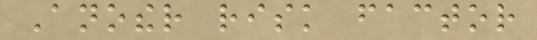Another risk factor
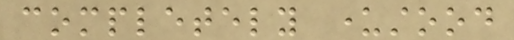completely understood
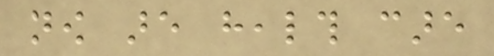now are health care
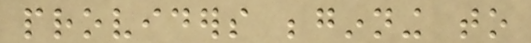providers beginning to
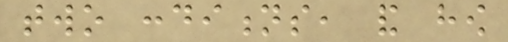two conditions, and how
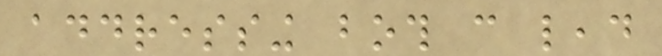addressing both can lead
